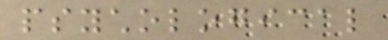psychological
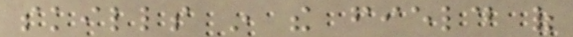skills in the field of
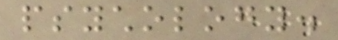psychology.
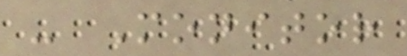- Monitor
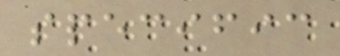specific
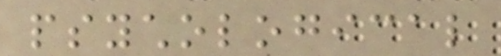psychological
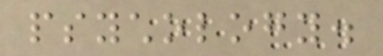psychology.
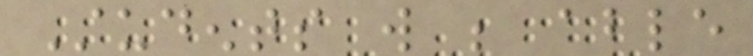Students will be able
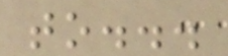to...
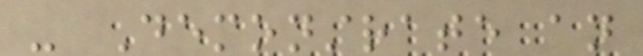- Demonstrate an
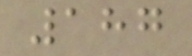187
